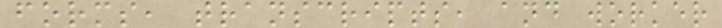forms, transcripts, and worker
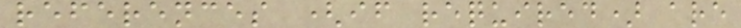references (if required) are
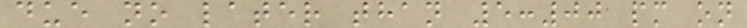due no later than 5:00 pm on
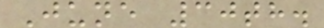June 30th.
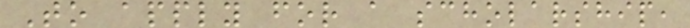To apply for a scholarship,
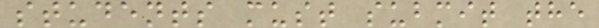students must submit the
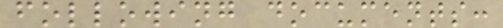following documents:
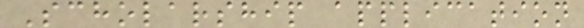Scholarship application
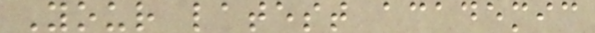Your latest academic
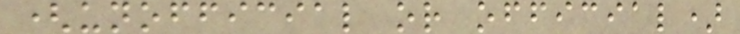(unofficial or official)
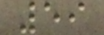59
